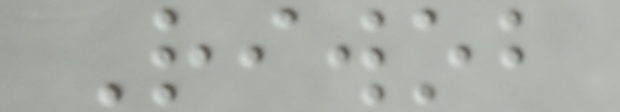Riwob
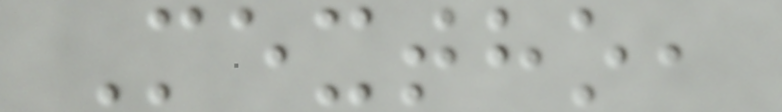Mextho,
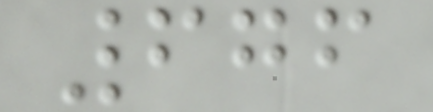676
